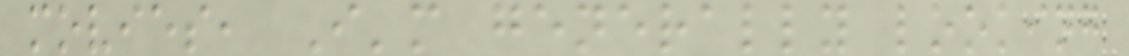movies, I'm generally looking
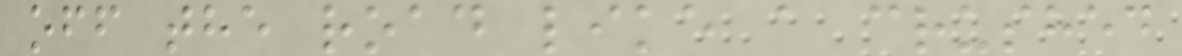off the road like a crushed
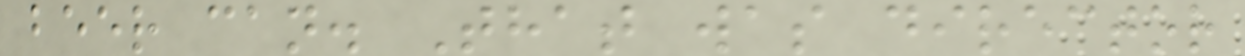beer can. That was director
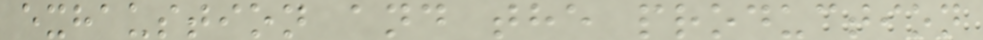exhaustion and the production
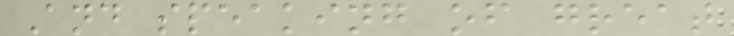And speaking of great
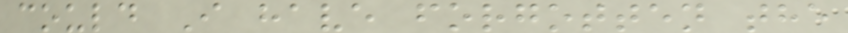could I have forgotten the
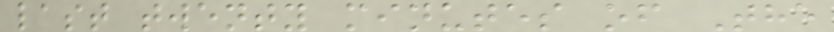last twenty minutes of The
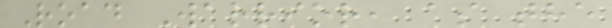Road Warrior, as the
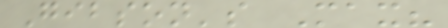Gibson's Max?
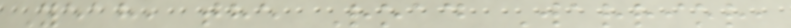Yeah, the Road Warrior,
